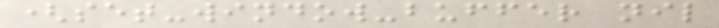(set-window-buffer nil
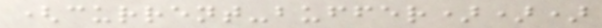(current-buffer)))
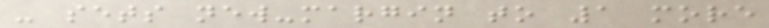- sets new-margin to 1 more
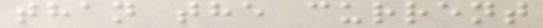than the current
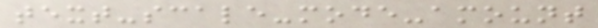text-scale-mode-amount
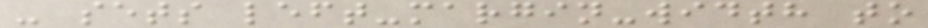- sets left-margin-width to
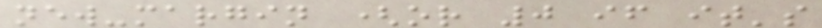new-margin (or 0 if it's
